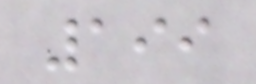199
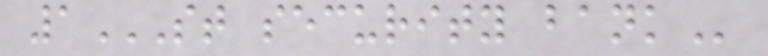1ST SECURITY BANK
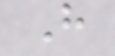H
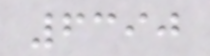6390
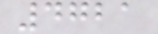4721
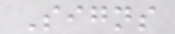Signs
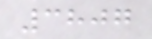3807
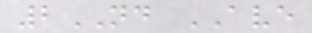2ND AVE
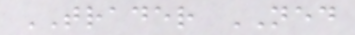TRADER NED
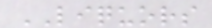LIQUORS
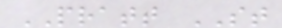PRATT ST
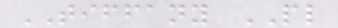TIFFANY PL
